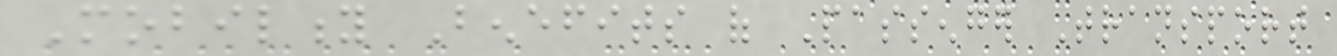Mobility Benefits of Passenger Transport
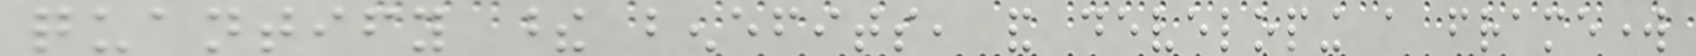quantify these benefits, and developing a framework
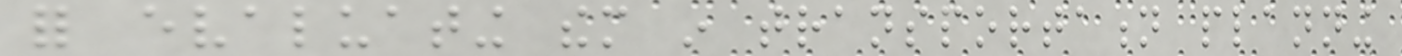for evaluating them in transportation planning
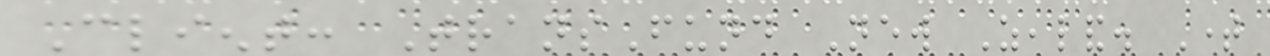Client: TransFund New Zealand. Time
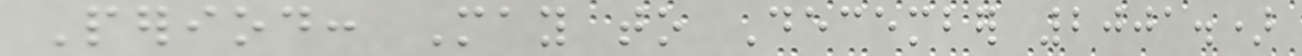Period: May to December 2001.)
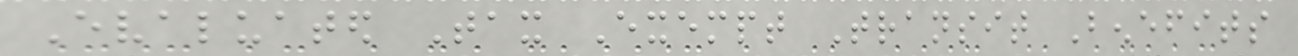Evaluated Tax Exempt Transit Benefits
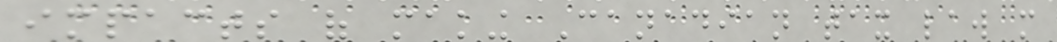impacts of making Canadian tax law more
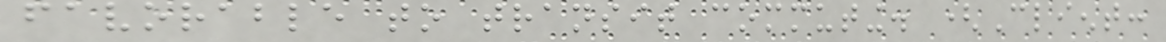favorable to transit commuting. (Client:
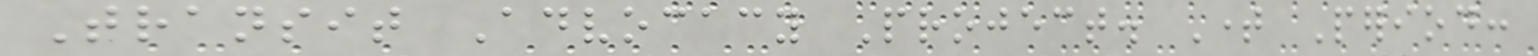Transit Advocacy Project. Time Period:
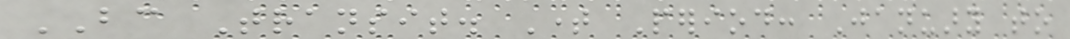BC Transit. Time Period: January to
